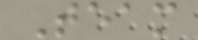Team
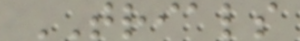TRIALS
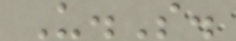U.S.
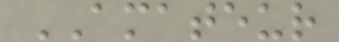AMATEUR
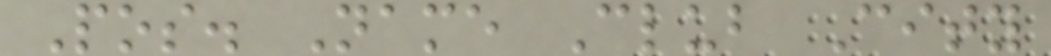Pos. Name Club City
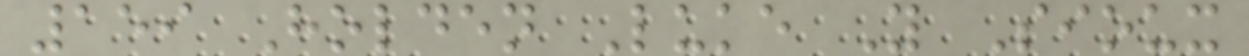159 Holden Luke Y Sioux
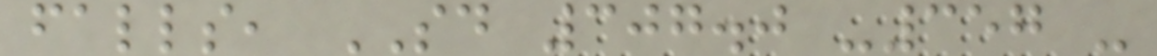falls, SD 307.0 -357 -
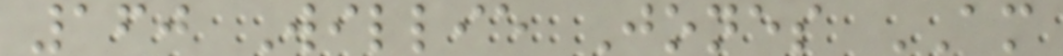160 Willie Jones AM
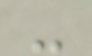-
